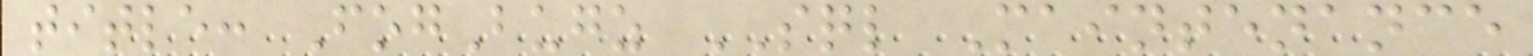title: FogBugz SQL Maintenance
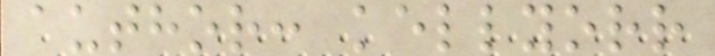author: kellyorr
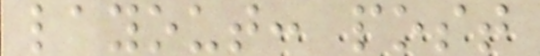layout: post
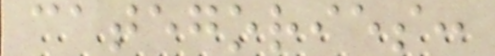categories:
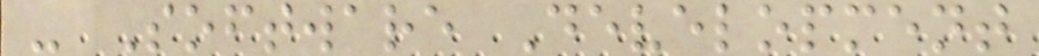- Software Development
